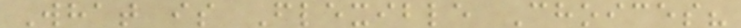What is Flexible Choices?
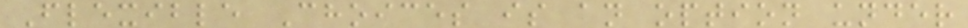Flexible Choices is an option under
